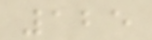125
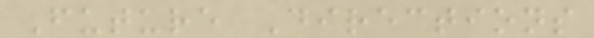Future Directions
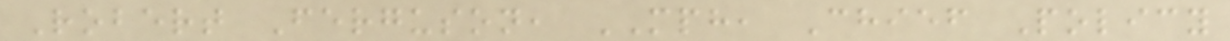Robert Ferguson, MPH, Chief Policy
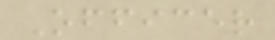Officer
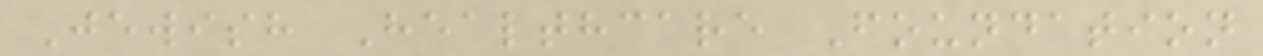Jewish Healthcare Foundation
